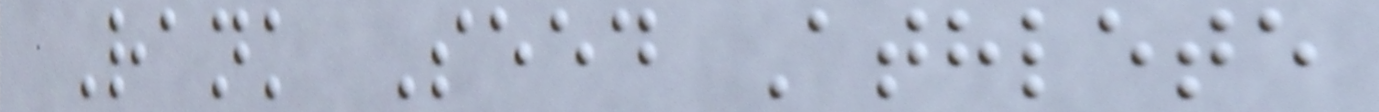Rank Seed Athlete
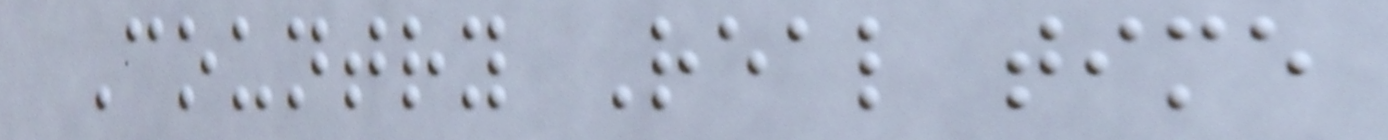Country Real time
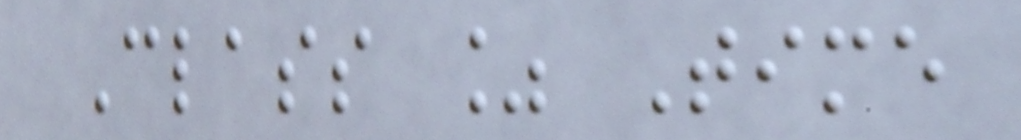Class % Time
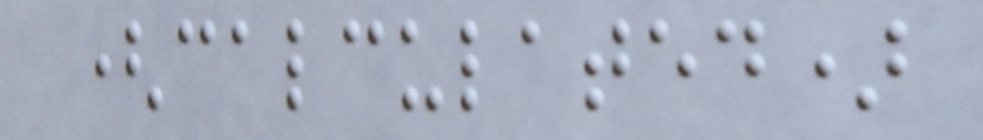(calculated)
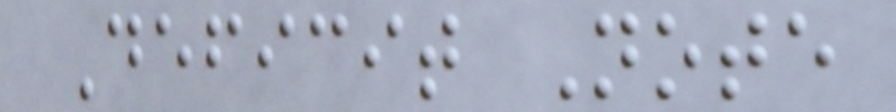Deficit Note
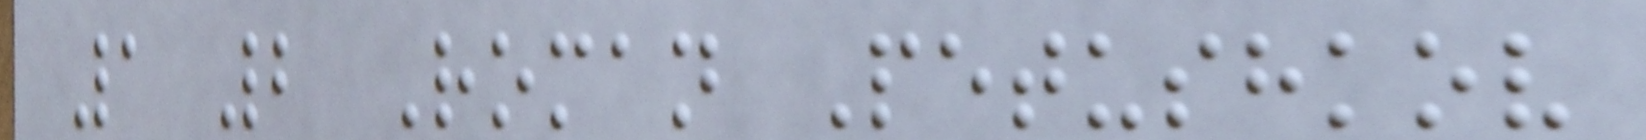1 2 Roman Petushkov
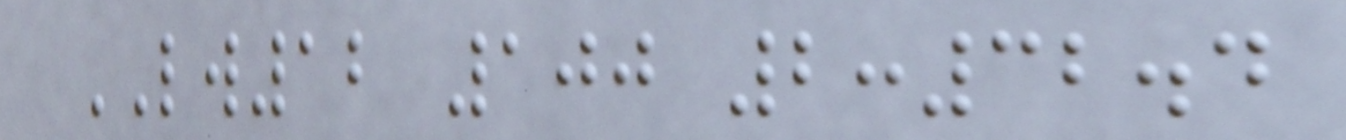LW12 100 2:32.4
